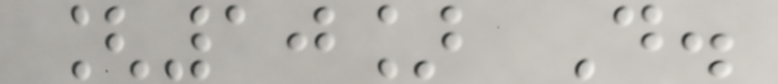[10] D.
